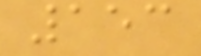153
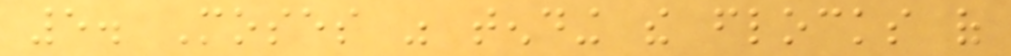5. Moses was tending the flocks of
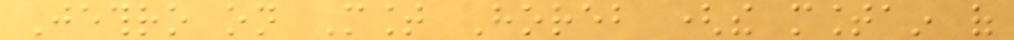Jethro on Mount Horeb (the mountain of
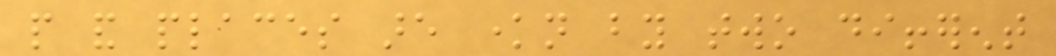people and places are known by two different
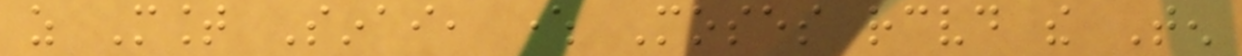as Mount Sinai, where Moses received the Ten
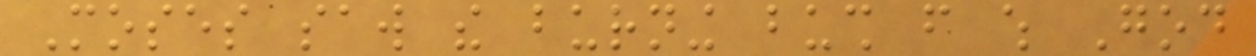Moses saw the burning bush from which God
